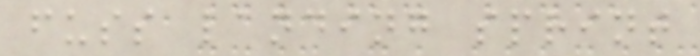fuss landing sprint
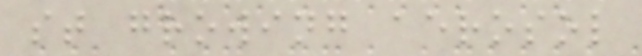st growing aerosol
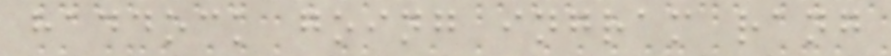haddock going ingram rang
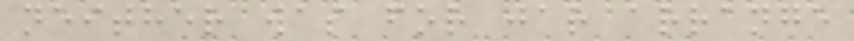neither was for jar arrange
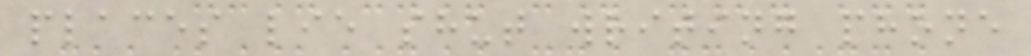places lie shut writing phone
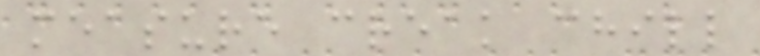measure creak chill
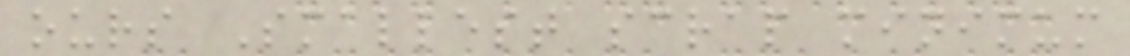ours Smallest scrap minimum
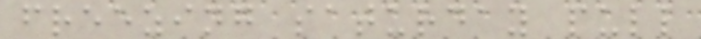freezing saturday pull
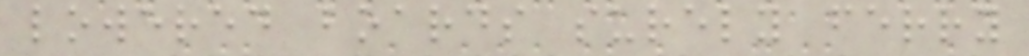lowered boards surely ferry
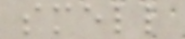smell
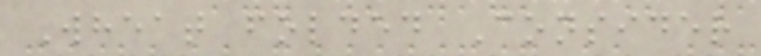Wheat folded Consider
